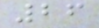26
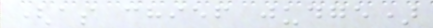(as chief judge)
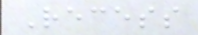Recess
